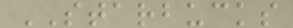STARBUCKS
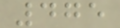475
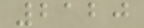2120
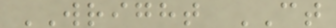WRIGHT CT
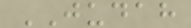JUDAH
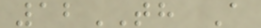12TH A
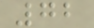72
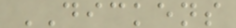DICKENS
